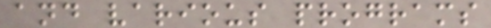and various programs
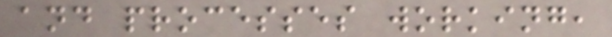and processes working,
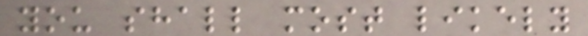you shall most likely
